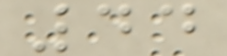44
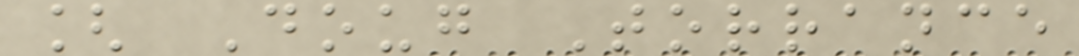[ Doug Torrance
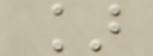]
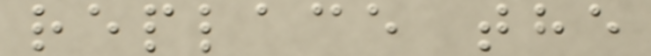replace the
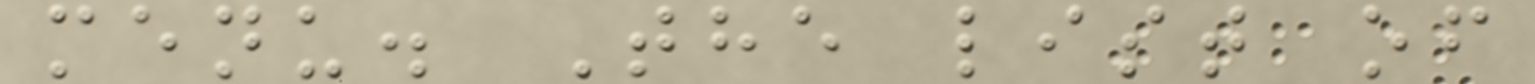menu. The list of
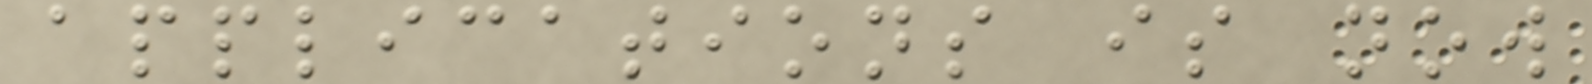applications is now
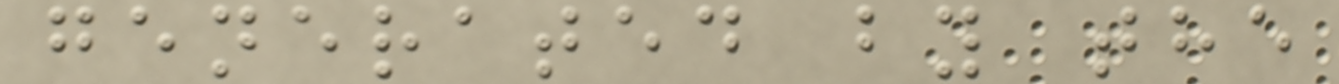generated by the
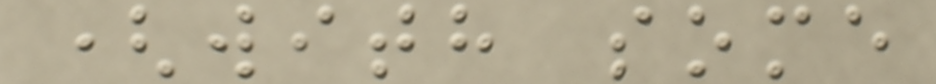(with some
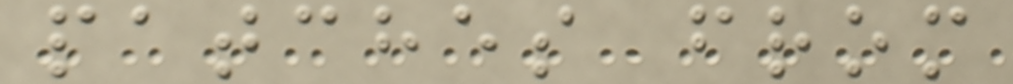patches from
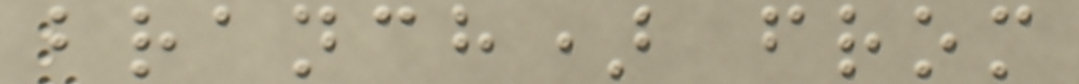branch) from
